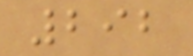292
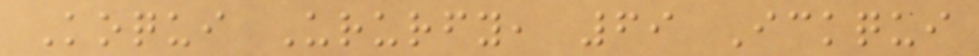Koqui Ururfy, 69 Ickqui
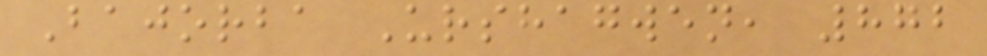Bajorba Urshagwen, 872
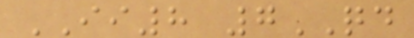II8 7QD
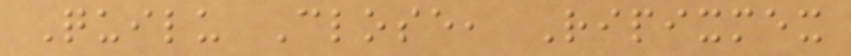Quilu Close, Ripixmex
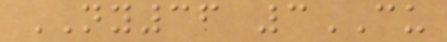NY36 3CU
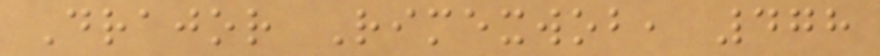Drajor Rimexwob, 478
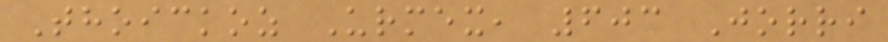Thoickoz Urmex, 603 Jorri
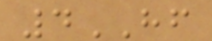4HF
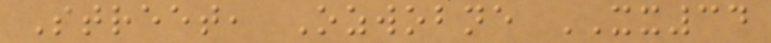Street, Ozwobne XX34
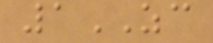1ZC
